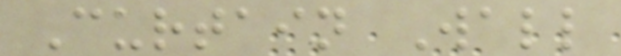Curtain Wall
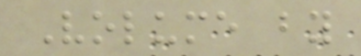Volume by
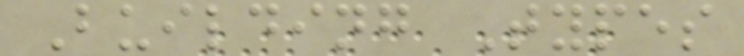Building Types
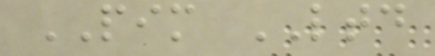PIM LTD
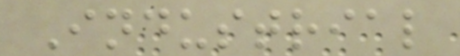Industrial
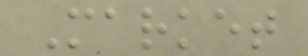Market
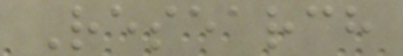Research
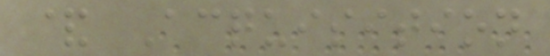& Acquisition
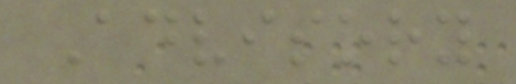Advisory
